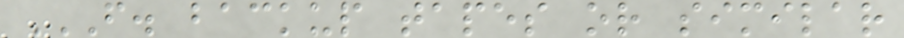F. BACKUP TAPES OR SIMILAR
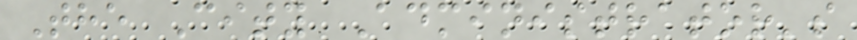The City Administrator's
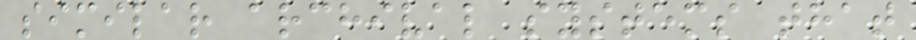similar archival systems that
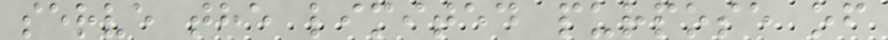serve the limited purpose of
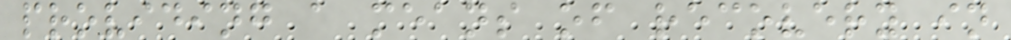providing a means of recovery in
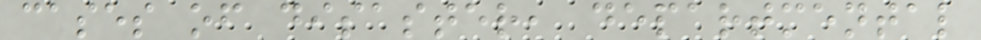cases of disaster, departmental
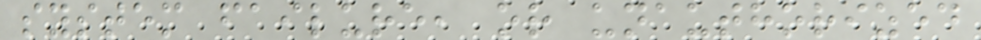system failure, or unauthorized
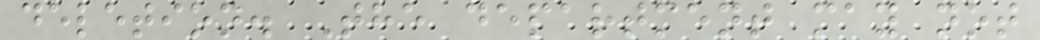deletion. The department may not
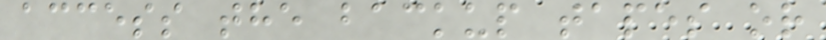access the backup tapes or
